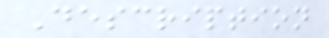Description
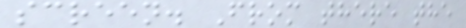screen. From there the
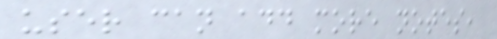user can add more notes,
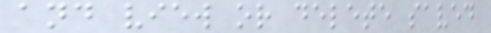and view or delete saved
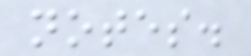notes.
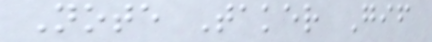Note Taker Gif
